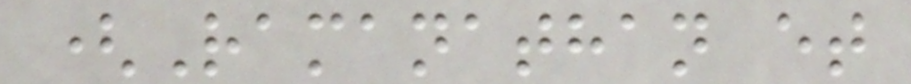(Ramanathan et
